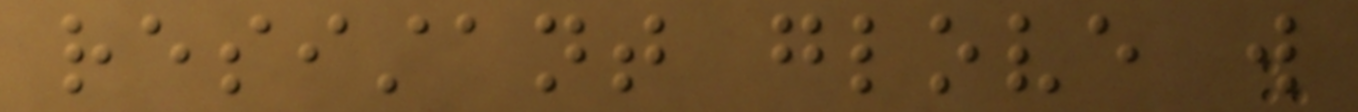resistant glove will
